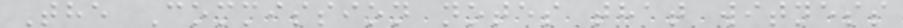The Commission notes that witness
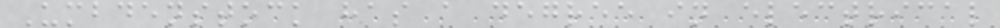Umbdenstock has a degree in electrical
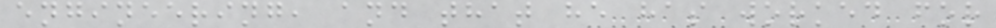engineering, and that he has worked for
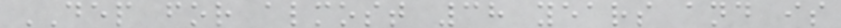DEP for almost 38 years and is
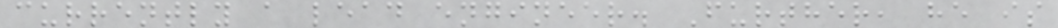currently a lead engineer. Further, he is
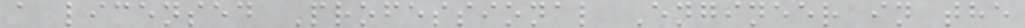a licensed Professional Engineer in the
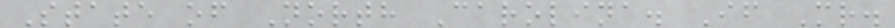State of North Carolina. If Mr.
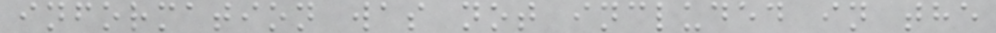information was not included in the
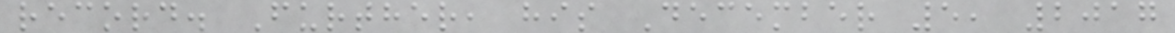record. Further, his December 5, 2017
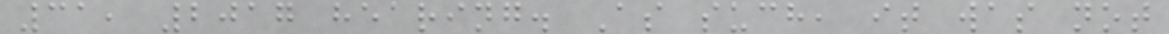31, 2017 hearing. As such, it was not
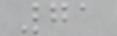71
